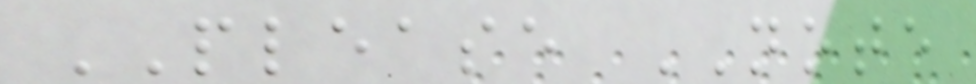PLEASE NOTE
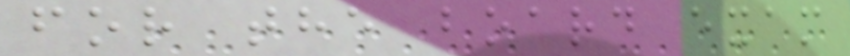for the board exam
